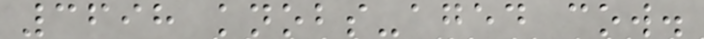3698 knobs-aged cow.
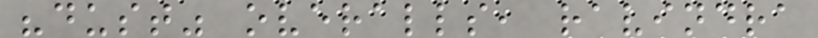"dust" overalls, ravindra
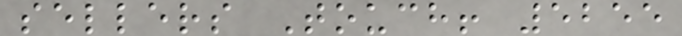sellers Touch! 5255
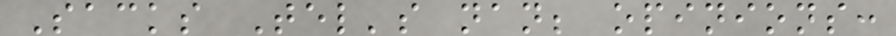Sacks Tel's nan; opinions:
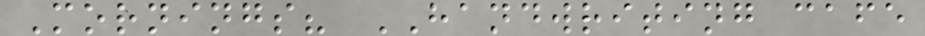Mornings? HANDWRITING cafe
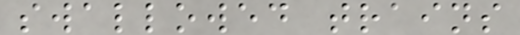swallowed trains
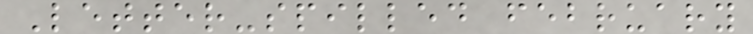Letter-spilled february
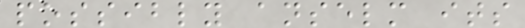possibly anselm its
